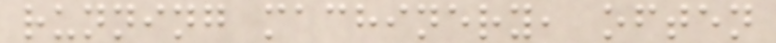running machinery, often
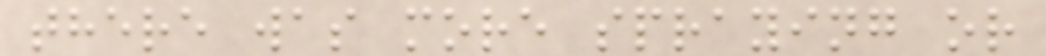there was more spraying or
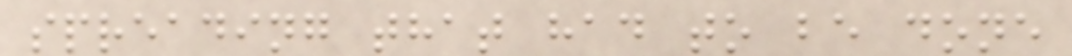spreading that had to be done
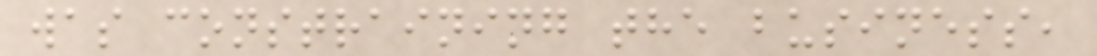was constraining the business,
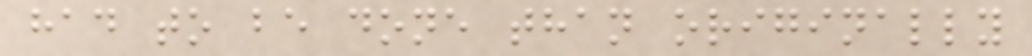had to be done than originally
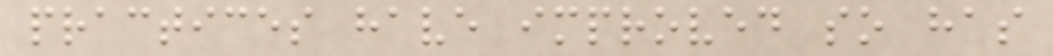practices have improved so has
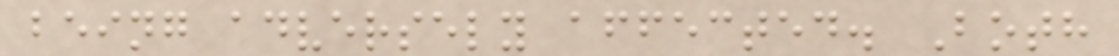being adversely affected. Both
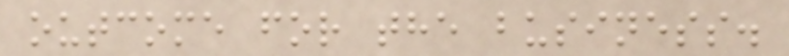outcome for the business.
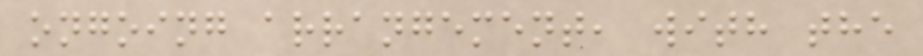ongoing arrangement, with the
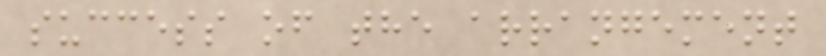success of the arrangement
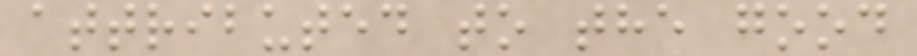attributed to the good
